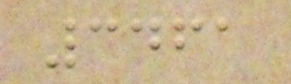3461
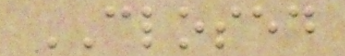CLOSED
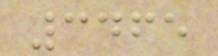3465
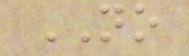NO
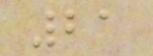21
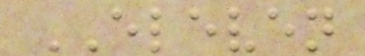ELEVEN
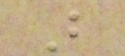B
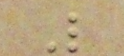L
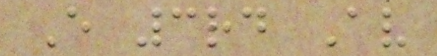E 3rd Av
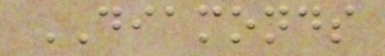DIAMONDS
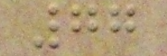77
